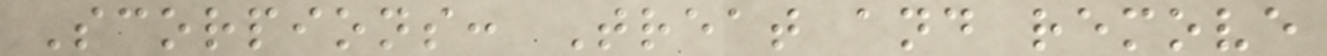Scorpions: Treat and remove
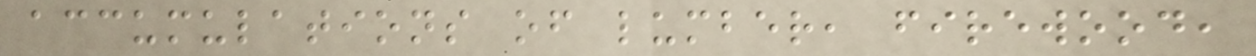accumulations of lumber, firewood,
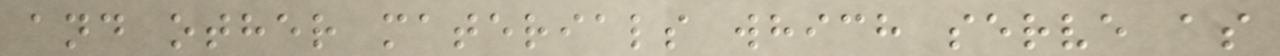and other materials which serve as
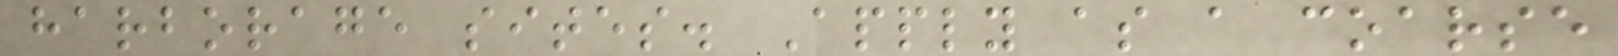harborage sites. Apply as a coarse
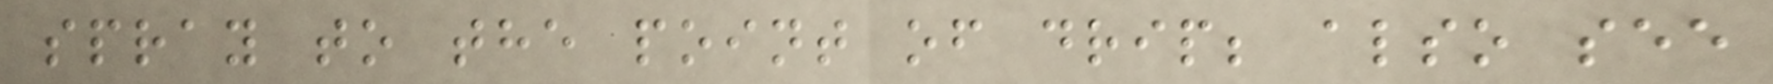spray to the point of drip; also see
